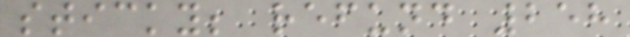sticky; refund 258
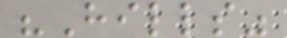"Hills"
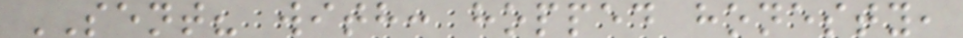SENT? with: hopped honesty,
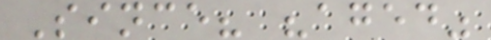Since? "aged"
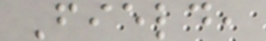Field,
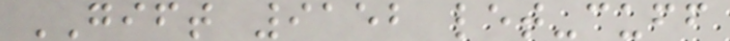GIFT 9152 let-cuff
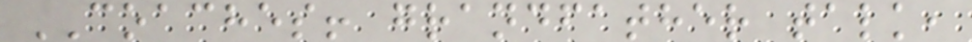COACHES! grandfather talk,
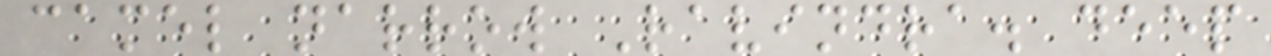camel narrow Ravindra. deep
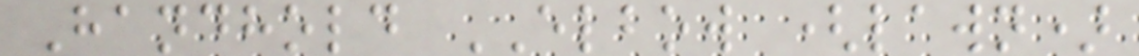Handhold ELBOW (lawn)
